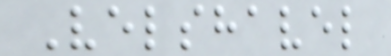Velshavel
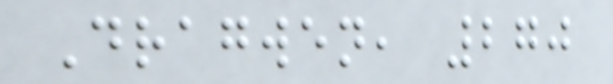Dragwen, 270
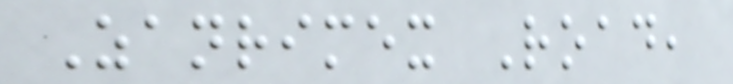Zanrimex Road,
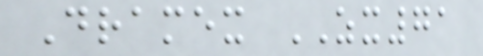Dramex ZX71
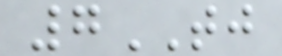7TJ
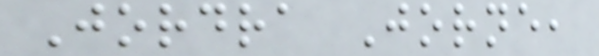Jordra Jorne,
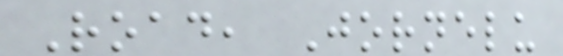Road, Jornelu
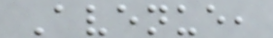Avenue,
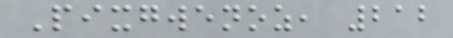Pixgwenoz, 212
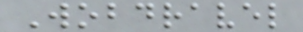Wobdravel
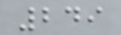249
